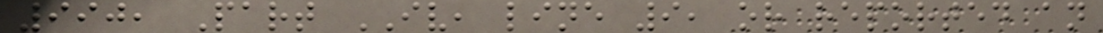990, Part IV, line 9, or reported an
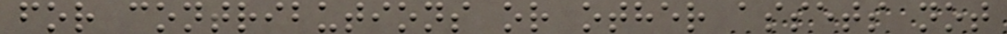for contributions or other assets not
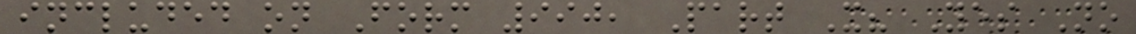included on Form 990, Part X? Yes No
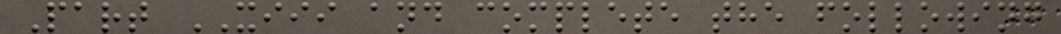Part XIII and complete the following
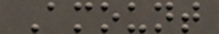Amount
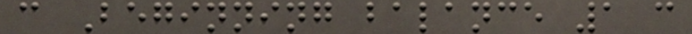c Beginning balance 1 c
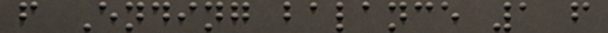f Ending balance 1 f
